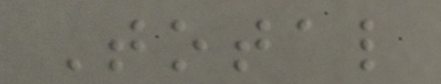Total
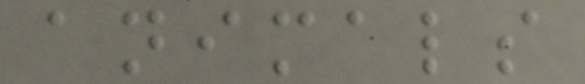animals
